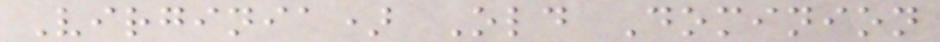Virginia) Old Dominion
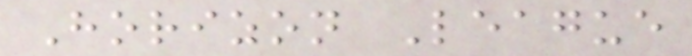Horizon League
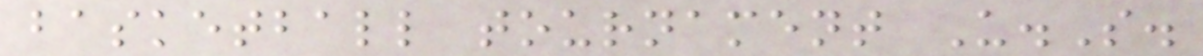basketball tournament U.S.
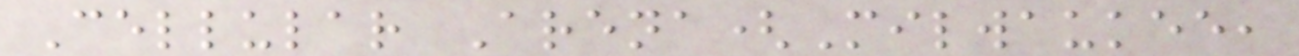Cellular Arena(Milwaukee,
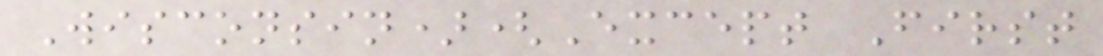Wisconsin)(Except First
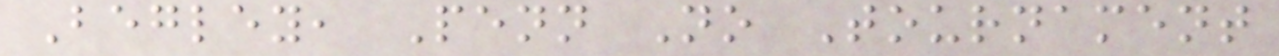Begley, Penn No Tournament
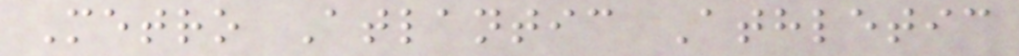Metro Atlantic Athletic
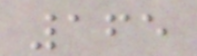165
